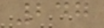247
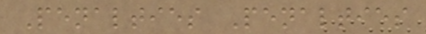Penalties Penalties
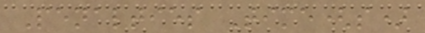Penalties Time(s)
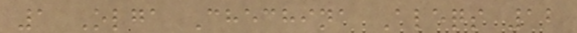1 Olga Chechina Aleqs 12
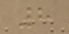8
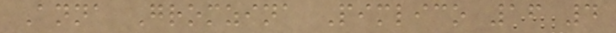Anna Gromzina Pimlico 16 4
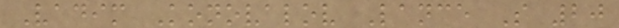Vadim Konovalov Lance S 20
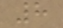8
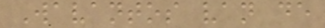Wavantos van de
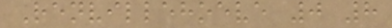Renvillehoeve 0 8
